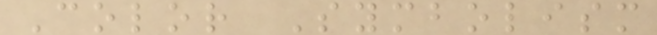Color Symbolism
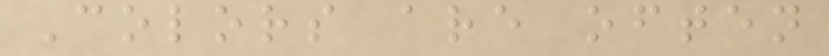Colors are often
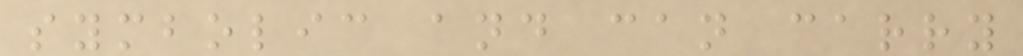symbolic and can carry
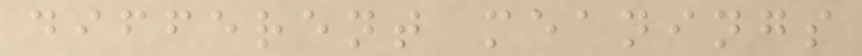different meanings
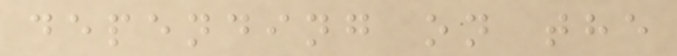depending on the
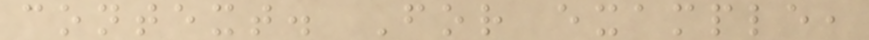context. For example,
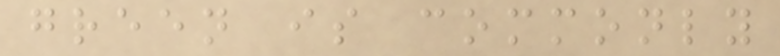green is commonly
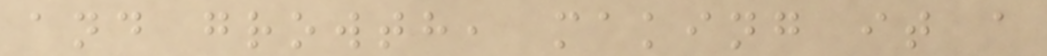and growth, making it a
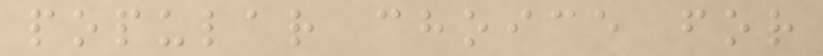popular choice for
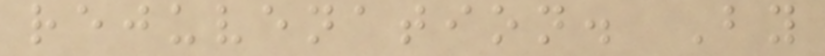rejuvenation. By
